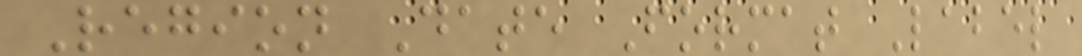Region Date Format Label
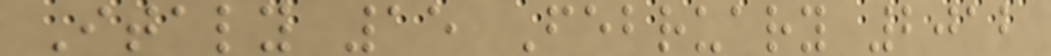Italy 15 February 2012
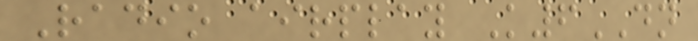Radio airplay K6DN
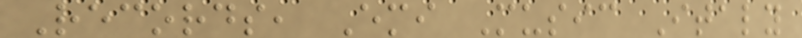Records, Emi Music Italy
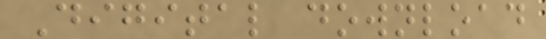Digital download
